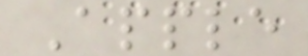Apple
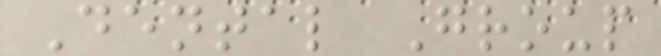Dental Group
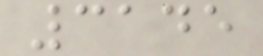3145
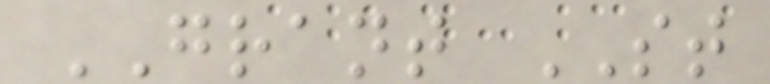GRANT ST
